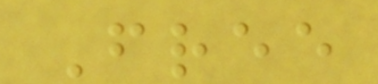Free
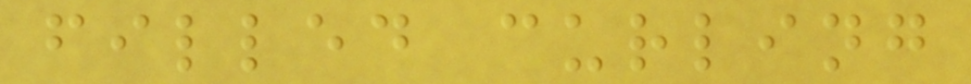filled curling
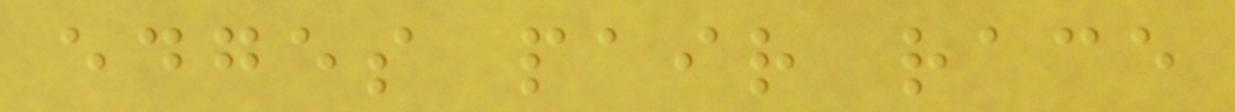edges pair race
